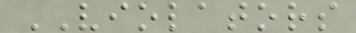VIOLATORS
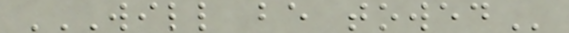WILL BE TOWED
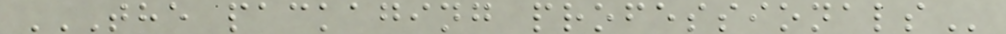THE PACKAGING PROFESSIONALS
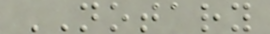NOTARY
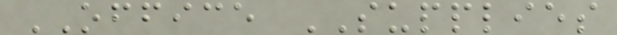OFFICE SUPPLIES
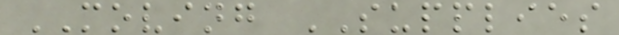MOVING SUPPLIES
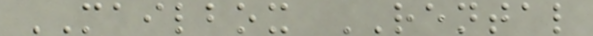MAILBOX RENTAL
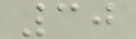30
